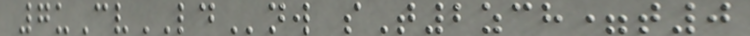7uCvLDnw sT2zch=t0
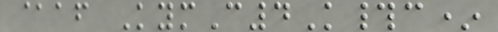@af KymC4K#c*
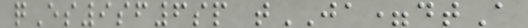qEs9sf6sp tJA=dtA
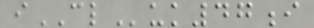iCLuk47i
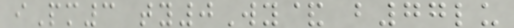iPm3 ty0Wy& b77lu
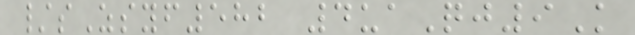/sZsyf582 4uaQj9K
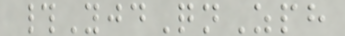#YjdQnZph
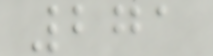271
